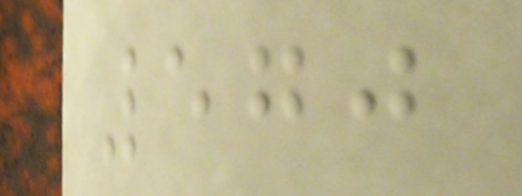570
